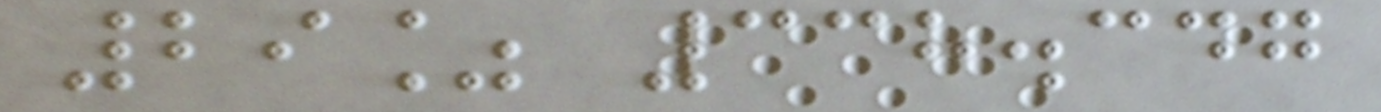29% 338.347
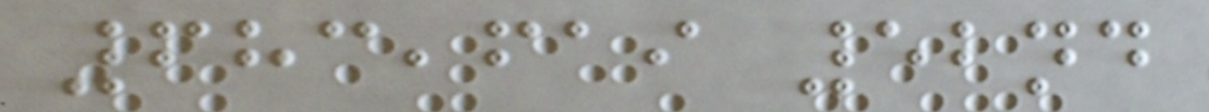683,619 52nd
